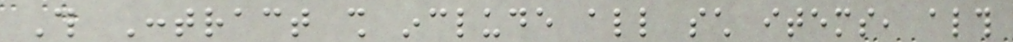This Contract shall include all such items, although
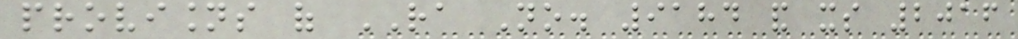provisions of RA No. 9184 and its 2016
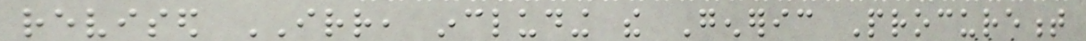revised IRR, including the Generic Procurement
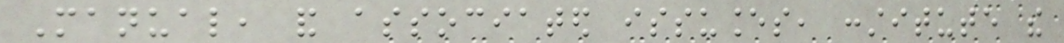Manual, and associated issuances, constitute the
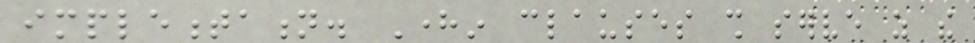implementation. Herein clauses shall serve as the
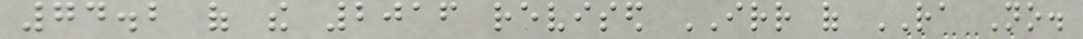74.2 of the 2016 revised IRR of RA No.
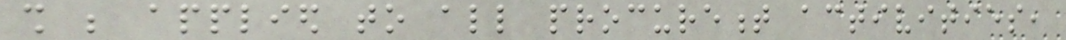shall be applied to all procurement activities,
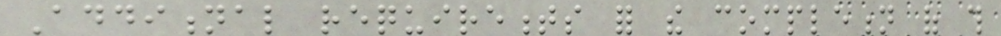Additional requirements for the completion of this
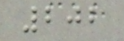202
